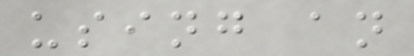using an
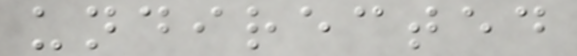undirected
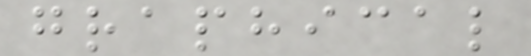graphical
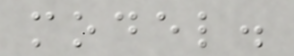model.
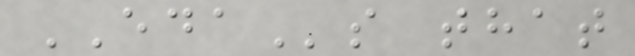EDAs that
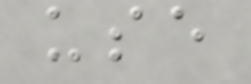use
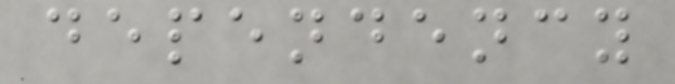dependency
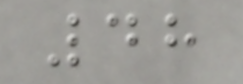48
